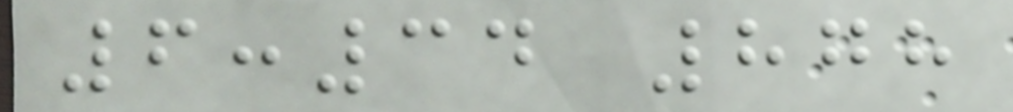6:34 878
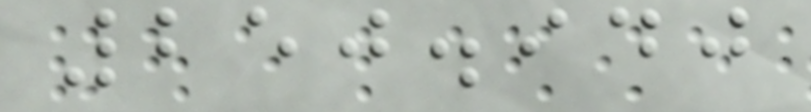250.940
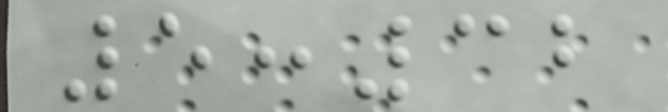5:32
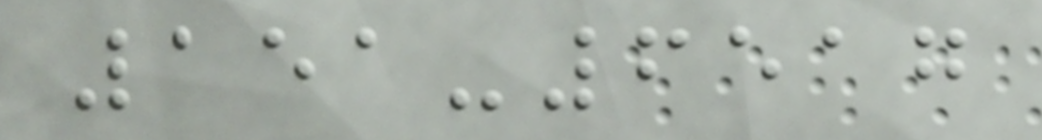151-6517
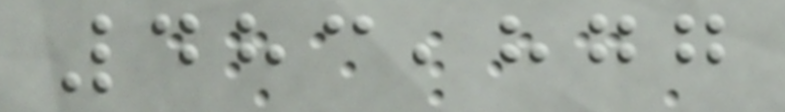483,877
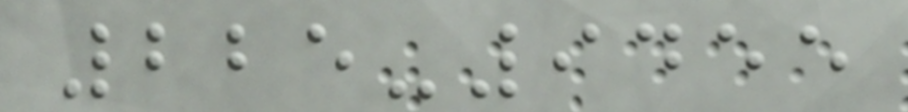225-9455
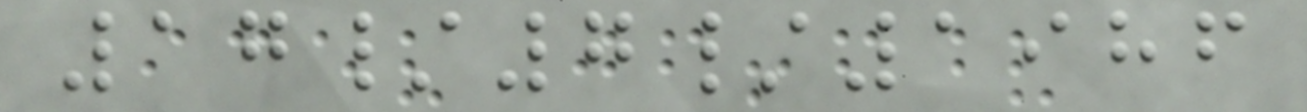17/7/1986
